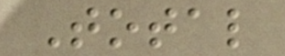Total
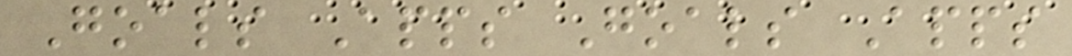Goals Apps Goals Apps
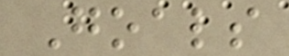Goals
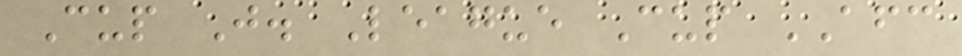Cup J. League Cup AFC
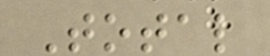Total
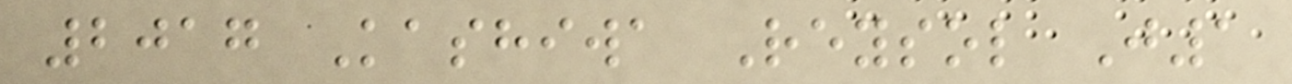2017 Kashiwa Reysol J1
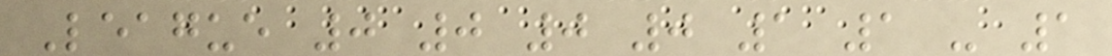League 0 0 0 0 1 1 - 1
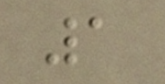1
